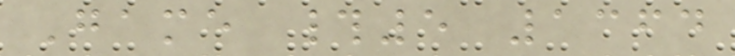Game #5 1364
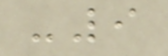-9
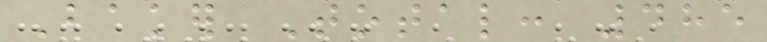Baker Total: 485
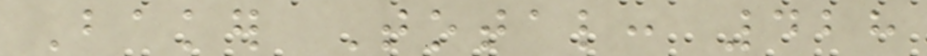Baker Total: 428
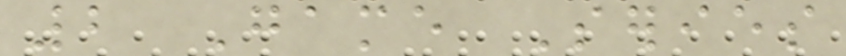2 Game Series
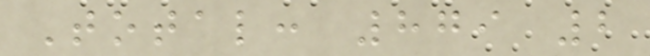Total: 879 2
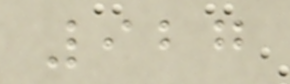927
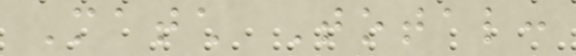Match Total:
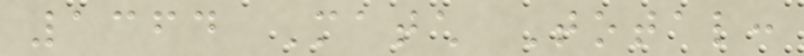1364 Match Total:
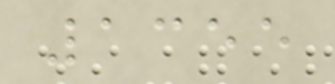1355
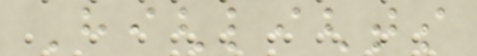Highlights
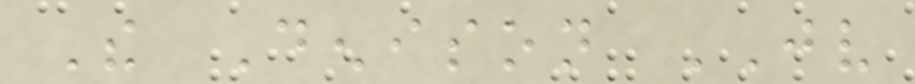The Denison JV
